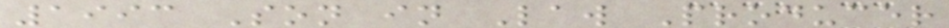1993 Son in Law Producer
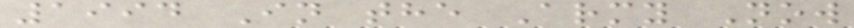1994 In the Army Now
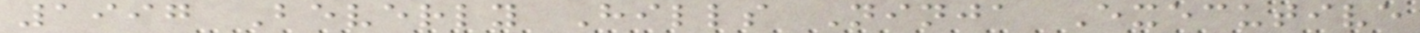1997 Beverly Hills Ninja Executive
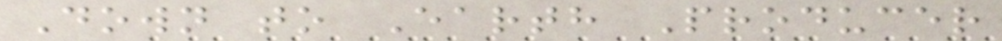Down to Earth Producer
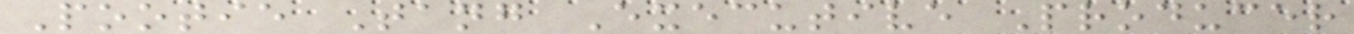Pootie Tang Executive Producer
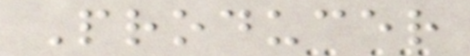Producer
